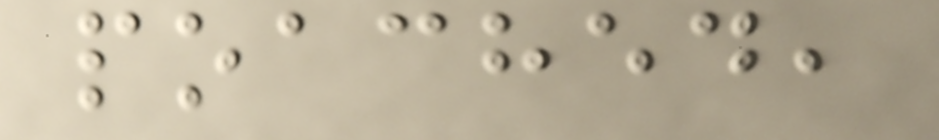poached,
